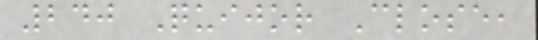240 Quijor Close,
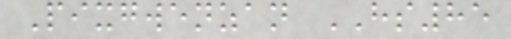Pixgwenzan HS85
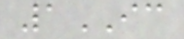1IC
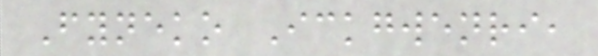Fyneko Ickgwenri,
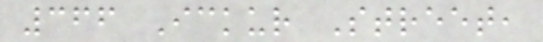366 Ickur Street,
